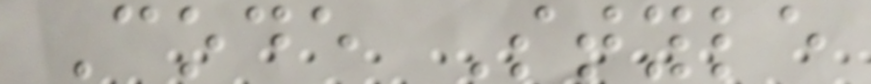Code Style
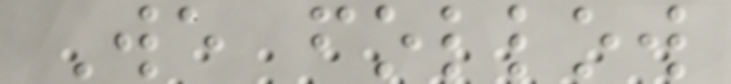We follow
